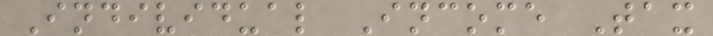Individual Income Tax
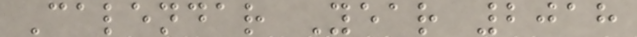Calendar Year 2018
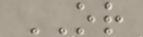OR
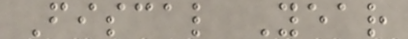Fiscal Year
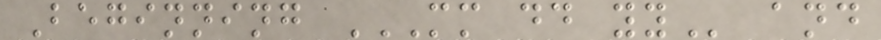Beginning MM DD YY and
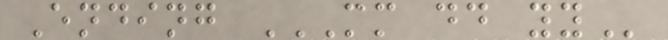Ending MM DD YY
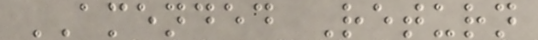AMENDED Return
